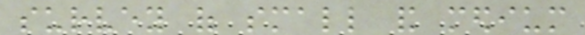survey of small and medium
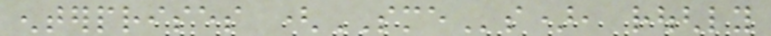enterprises (SMEs), roughly
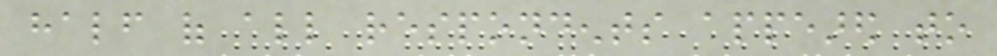half of all respondents appeared to
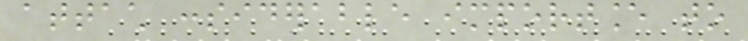attach considerable importance to
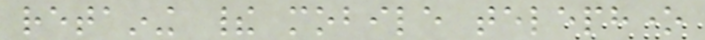retaining their mobile telephone
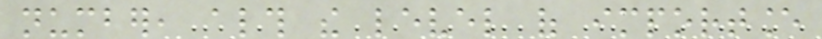number, although the level of importance
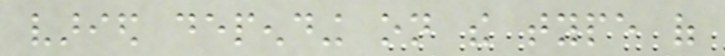varied depending on the type of
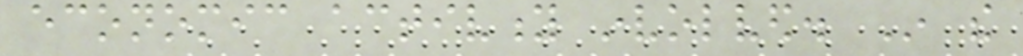economic activity involved. In the
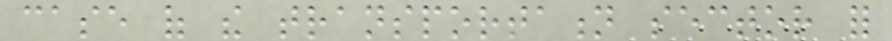case of the transportation sector for
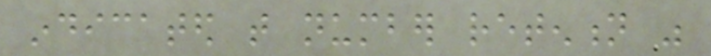indicated that number retention was
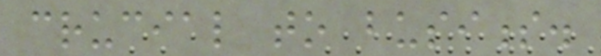crucial to business.
